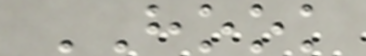HOOK
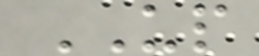UP
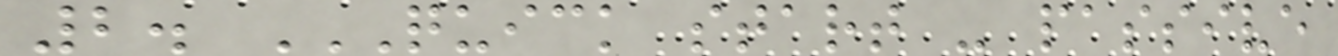2. QUICK START - PASSIVE
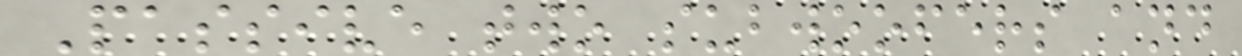Passive two subwoofers and
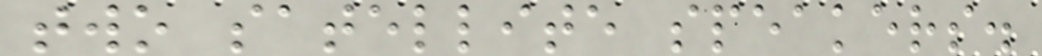two satellite speakers.
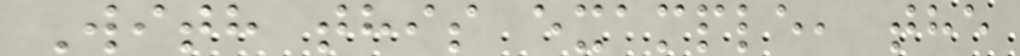With this example, the
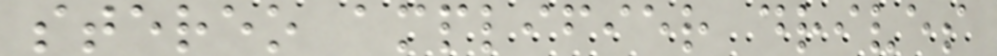stereo amplifier drives
